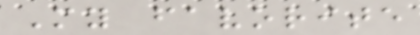My favorite
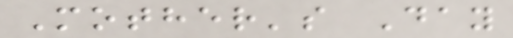Mother's Day
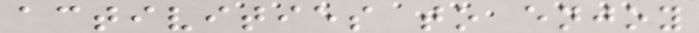activities to enjoy
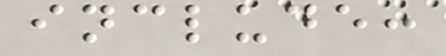include:
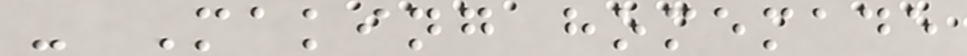- Making homemade
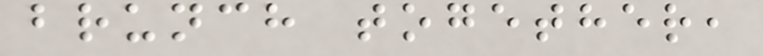brunch together,
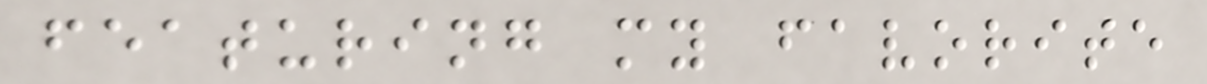featuring my favorite
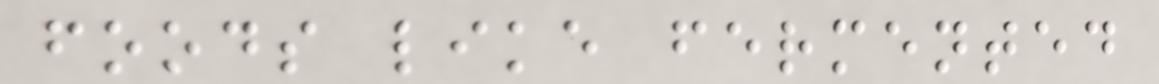foods like fermented
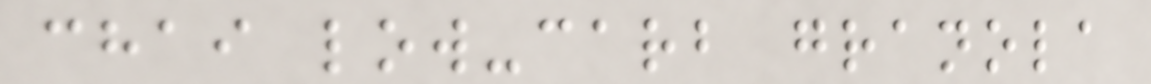chai low-carb granola
